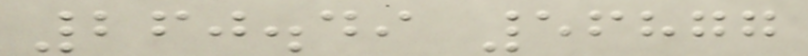260.49 56877
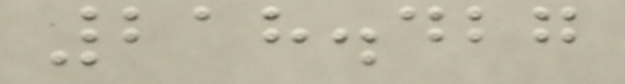218.427
